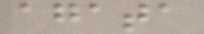agata
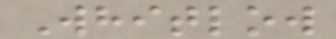Whitlow
